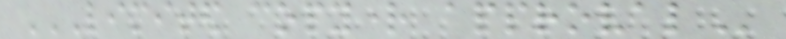LIMITED COPYRIGHT APPROVAL
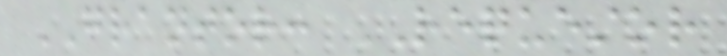GRANTOR: REQUESTOR
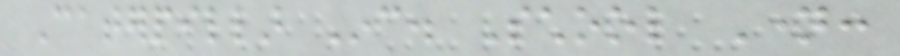Caterpillar Inc. School Name:
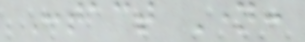Contact Name:
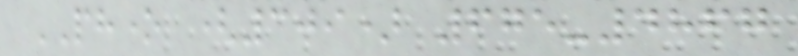PHONE (309) 675-4867
